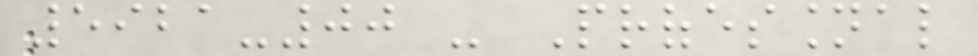5921-00 - Professional
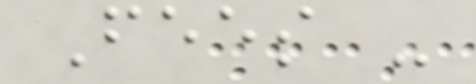Fees -
